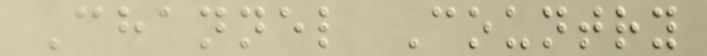Channel Country
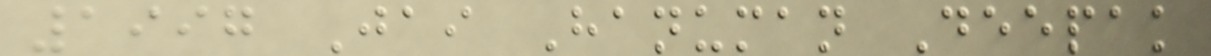1997 Jai Hanuman Deepak
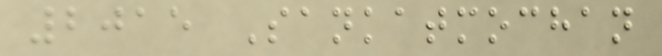2015 Sankatmochan
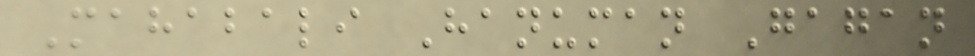Mahabali Hanuman Gagan
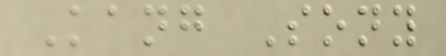Kang Sony
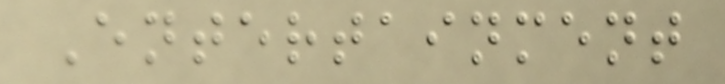Entertainment
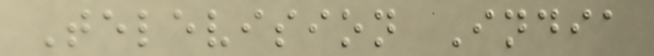Television India
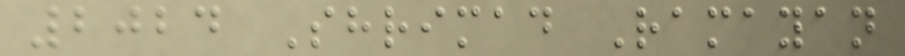2024 Shrimad Ramayan
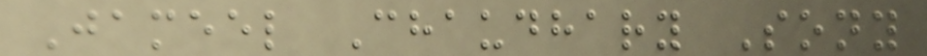Jameel Chaudhary Sony
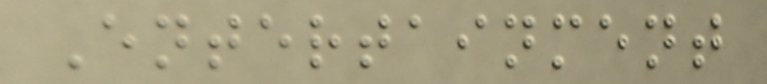Entertainment
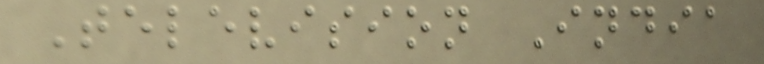Television India
